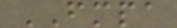FMPA
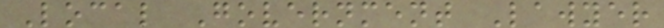Local Government Lawyer
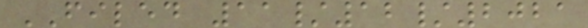FILED 11/12/2021
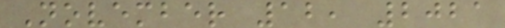November 12, 2021
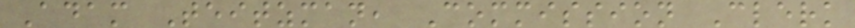Adam Teitzman, Commission Clerk
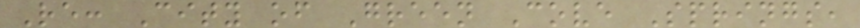Re: City of Green Cove Springs,
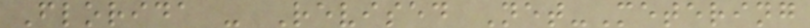Florida - Revised Net-Metering
